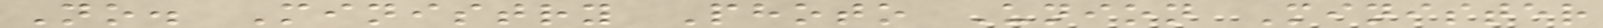No. Ministry Photo Union Minister
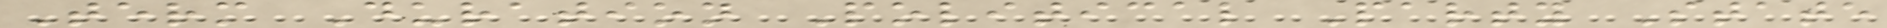Term Duration Political Party State
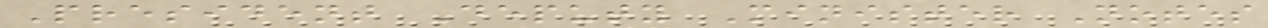President Deputy Minister Notes
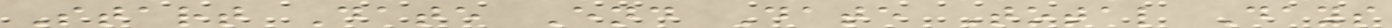Start Date End Date Total Days
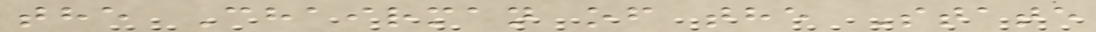the Chairman of the State
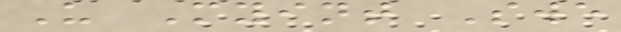U Myint Swe
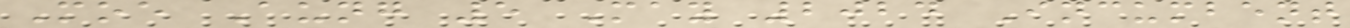Moe Aung 5 May 2024 Incumbent
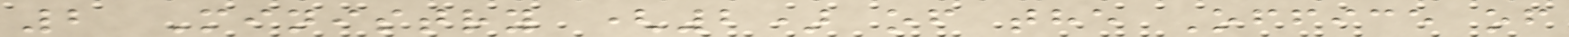2 Ministry (2) of the Office of
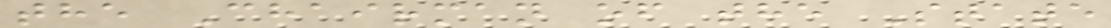the Chairman of the State
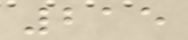215
